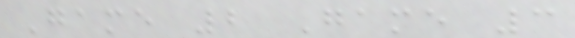Game 2 Game 3
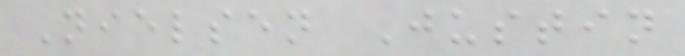Nielsen Justin
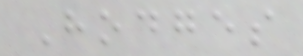Hodges
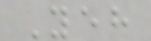Yeh
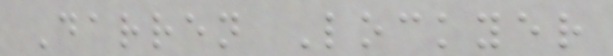Darren Lockyer
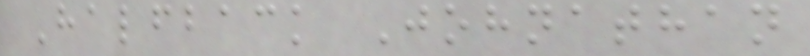Halfback Johnathan
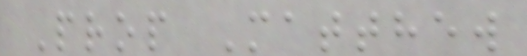Prop Matthew
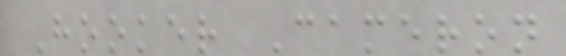Hooker Cameron
